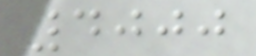4000
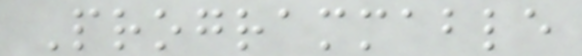Programmable
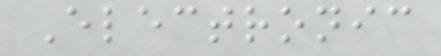Electronic
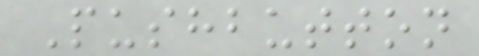Pushbutton
